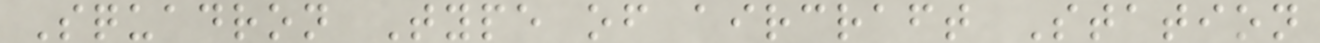Squadron Type of aircraft Station
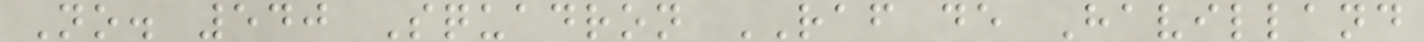No. 540 Squadron RAF de Havilland
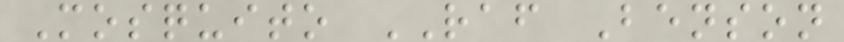Mosquito RAF Benson
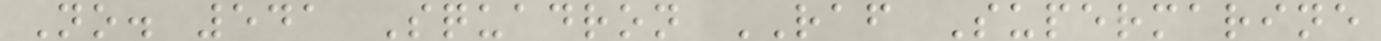No. 541 Squadron RAF Supermarine
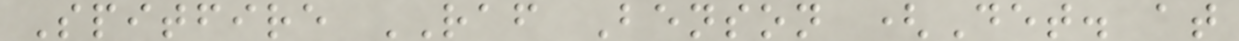Spitfire RAF Benson (Det. at
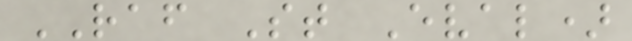RAF St Eval)
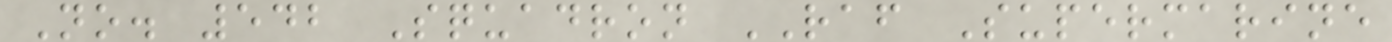No. 542 Squadron RAF Supermarine
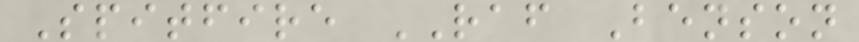Spitfire RAF Benson
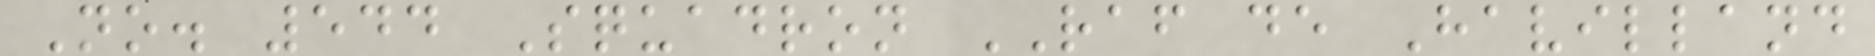No. 544 Squadron RAF de Havilland
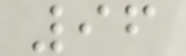96
